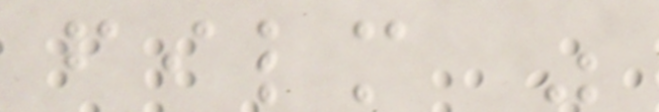film was
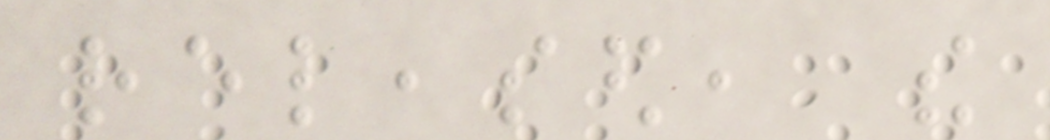released, the
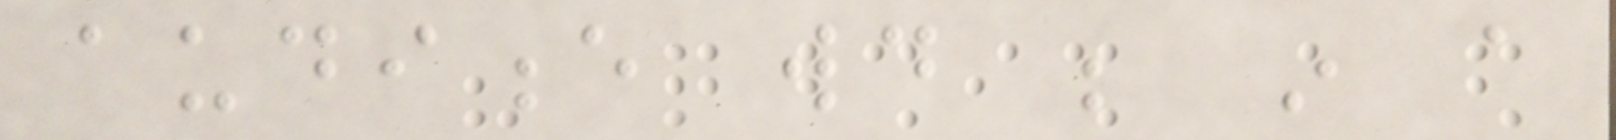audience would be in a
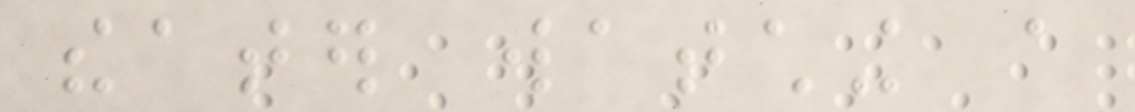theater watching a
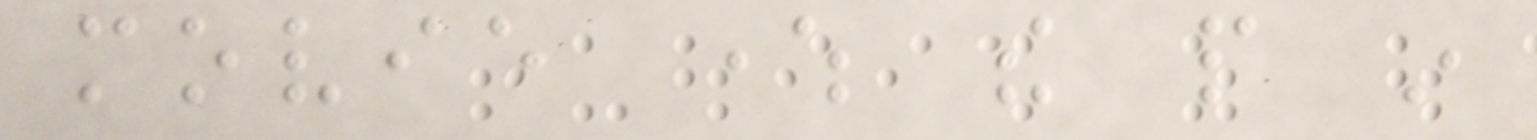movie where the people in
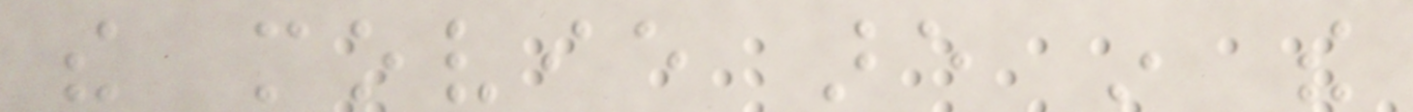the movie are in the
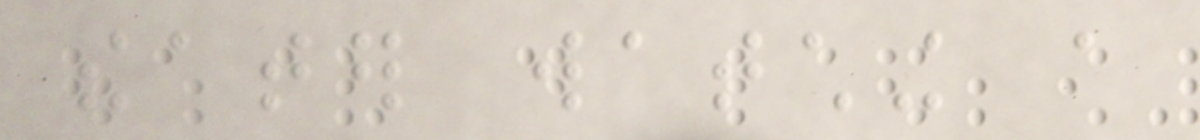theater watching a
